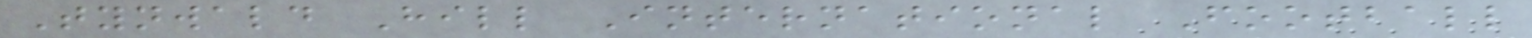Tynwald Hill International Football
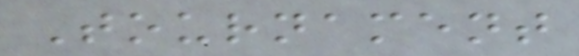Tournament
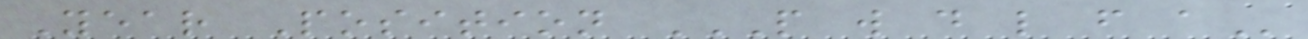Year Position P W D L F A
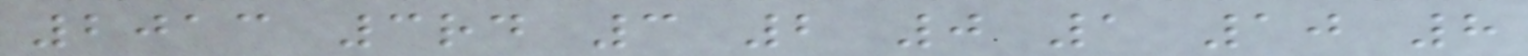2013 3rd 3 2 0 1 10 8
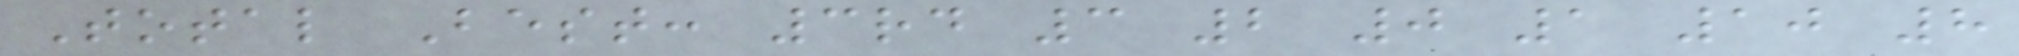Total Best: 3rd 3 2 0 1 10 8
